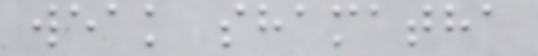weak shamatha
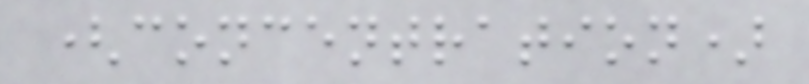(concentration)
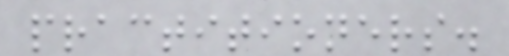practitioners.
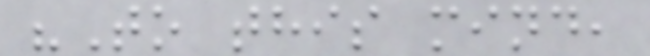"To this mind,
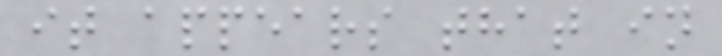it appears that in
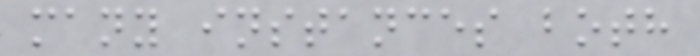many instances both
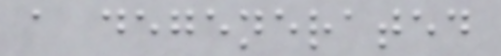a degenerated
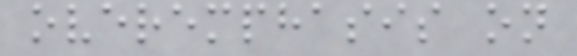overemphasis on
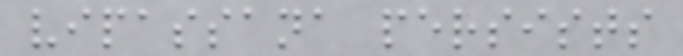vipassana persists
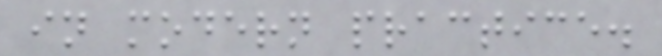in modern practice.
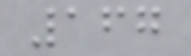167
